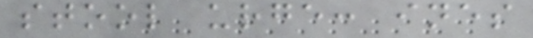stool urge: ines
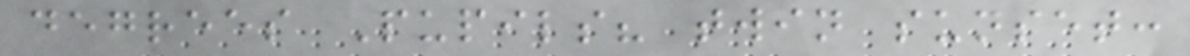degrees Pupils? twin sunset:
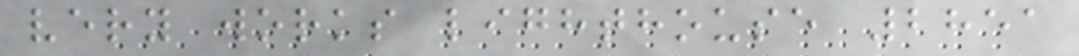very works lighthouse 2851
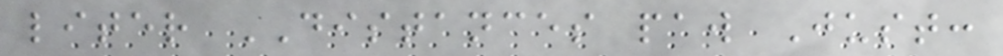liter DISTANCES paw Just:
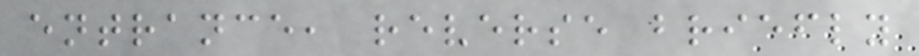entrance, reverse briefly
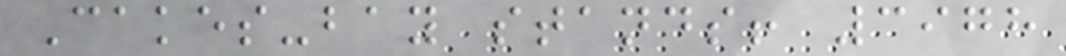Cakes-bay stands! 3978
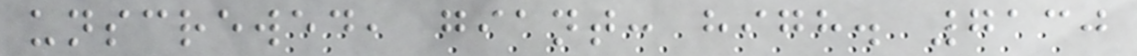unscrewed, giant: high. 7130
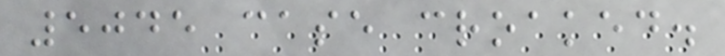5045 case croaked.
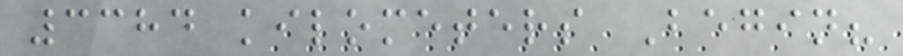3384 kilometers Begin?
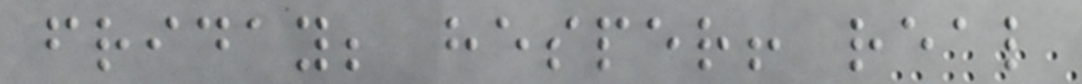friday; hesper! real
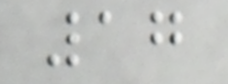17
